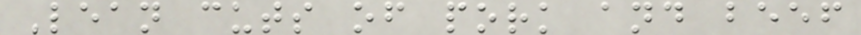Lean cuts of pork and beef
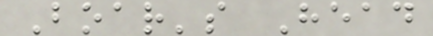Boar's Head
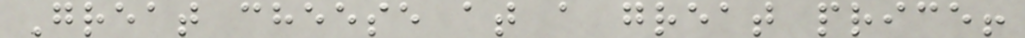Great cheese at a great price!
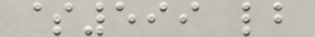$599 lb
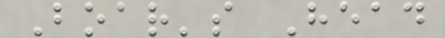Boar's Head
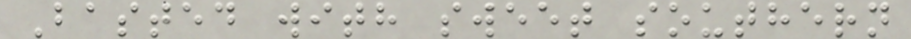Basted with sweet southern
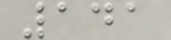141
